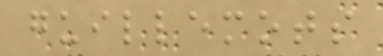guillemots
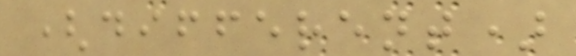(different)
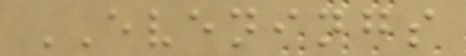EVENINGS
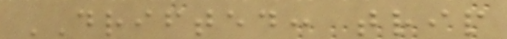DRIFTED: trip
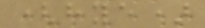(hye)
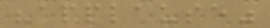"applause"
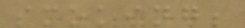smoking;
